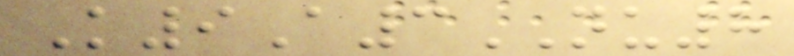K9A3NU8
